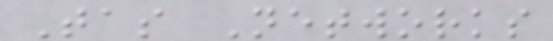Tas Networks
